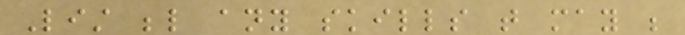List below any skills that may be
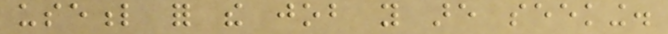useful for the job you are seeking.
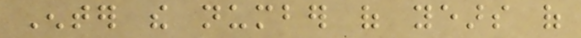Enter the number of years of
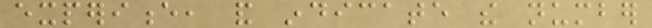experience, and indicate the number
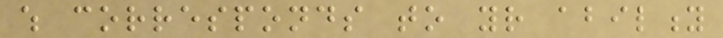which corresponds to your ability
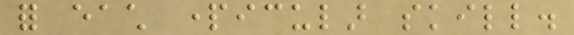for each particular skill.
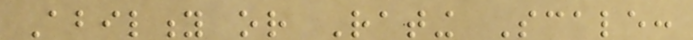Ability or Rating Scale:
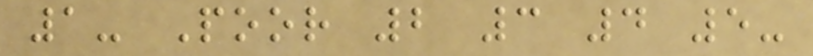1- Poor 2 3 4 5-
